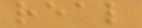real
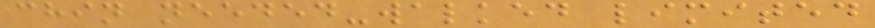chin needed-walked limited
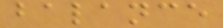balance
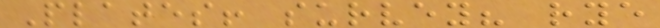Plates! survey? rye
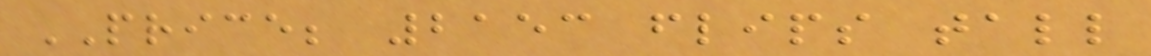PRICE; 2153 flips tall
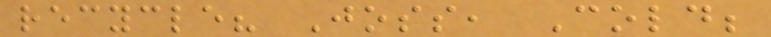recycle? Joss, Cold;
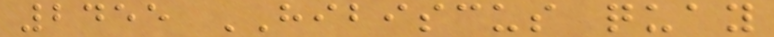2455 HIBISCUS quay
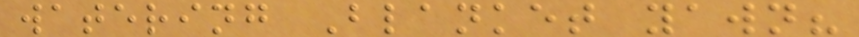watering Blanket yawn?
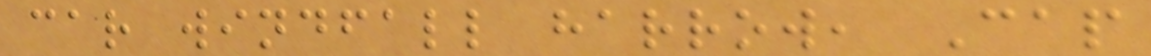car windfall harrow, Cap
